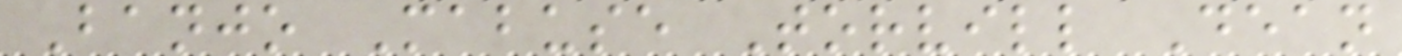Banjo Mabuse Torvill Dean
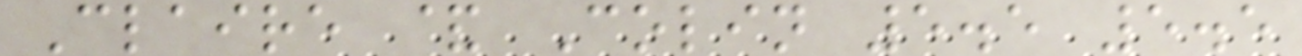Claire & Colin 5.5 5.5
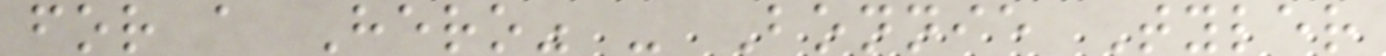for a Hero" - Bonnie Tyler
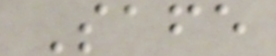Safe
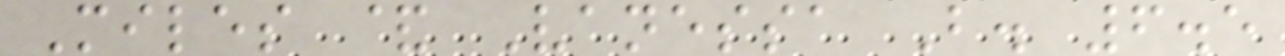Miles & Vanessa B. 6.5
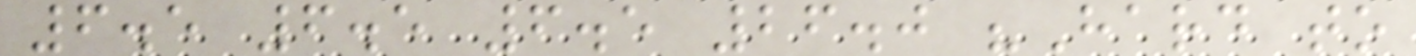6.5 6.5 6.5 26.0 "Hard to
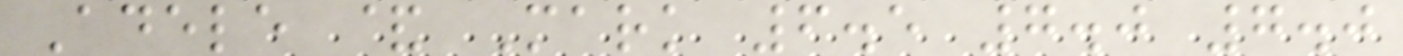Adele & Mark 6.5 7.0 7.0
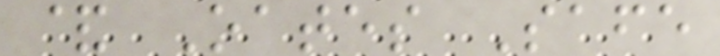& Oates Safe
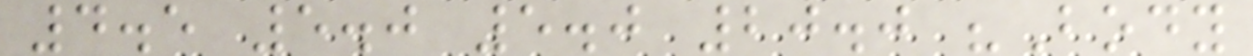4.5 5.0 5.0 20.0 "Body
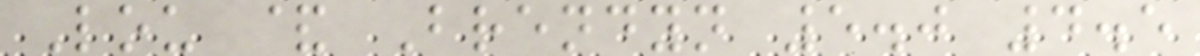Lou & Brendyn 5.0 4.5
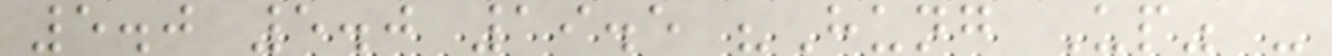5.0 5.0 19.5 "Hung Up" -
